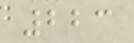223
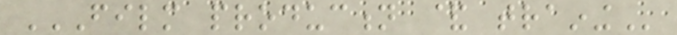FILM PRODUCTION & TRAINING
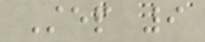Step 9
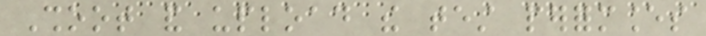Shoot and upload the test performances
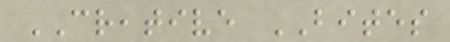CREATIVE BITES
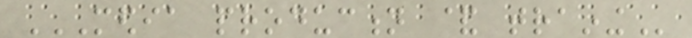MEDIA PRODUCTION & TRAINING
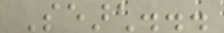Search...
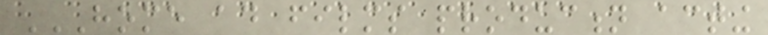HOME AD FILMS PRODUCTION ACTING
